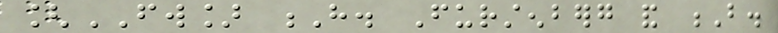[FW] H. Furstenberg and B.
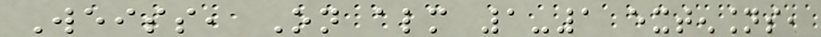Weiss, On almost 1-1 extensions,
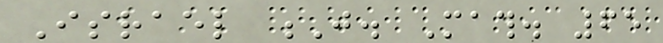Israel J. Math. 65
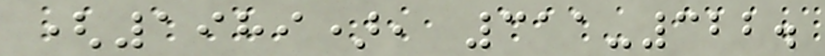(1989), 311-322.
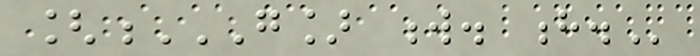[G] W. H.
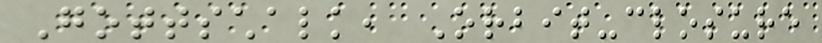Gottschalk, Orbit-closure
